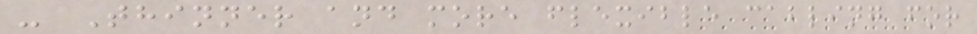- Thinner and more flexible cabling for
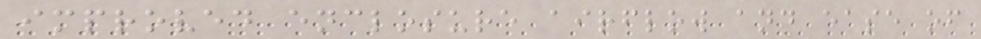improved enclosure airflow and ease of
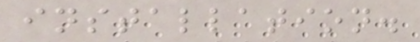installation.
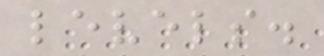levels.
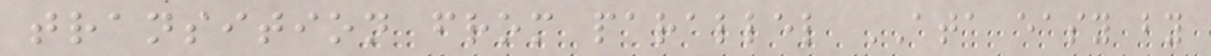transition from parallel ATA easy by
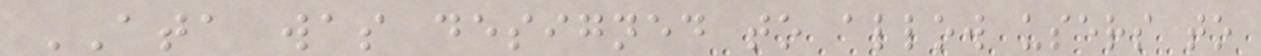ATA was designed to allow users to
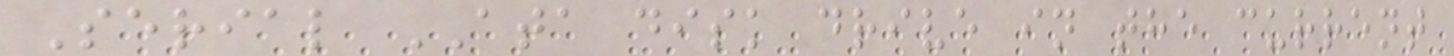Serial ATA disk drive in the current
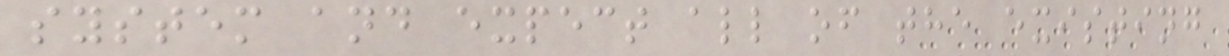system and expect all of the existing
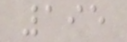195
